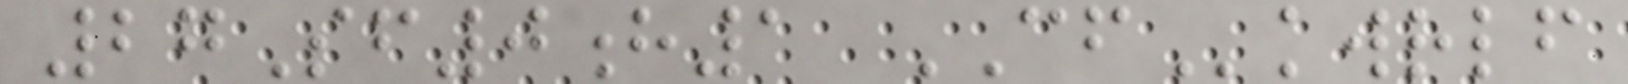27Sf0h1 CFkwrlf
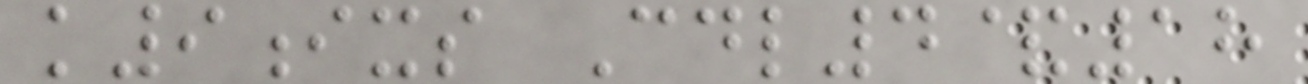k9ixs Cdl4&18
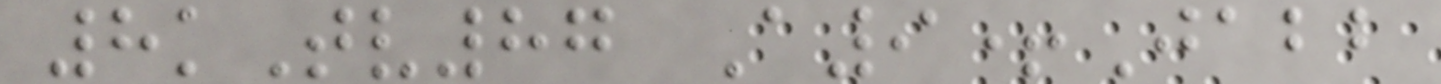8kTv87 A9+Jabb
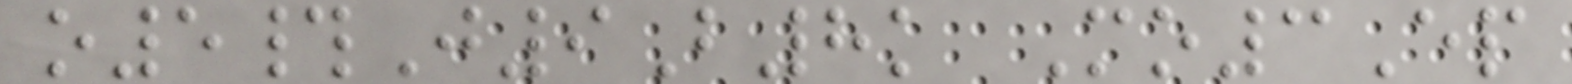o5#J9B8k Mo3Ep
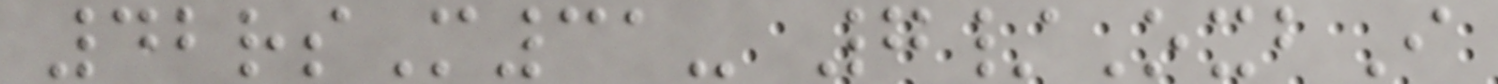42rsM31- 7/OxbI
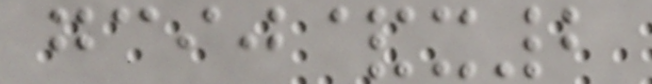gcij&x2
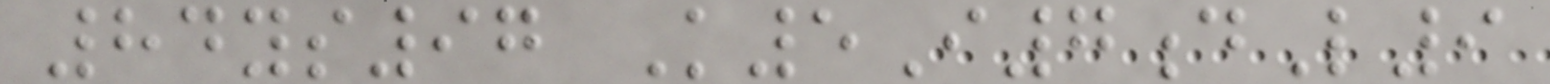84ys97 K5I7dL9
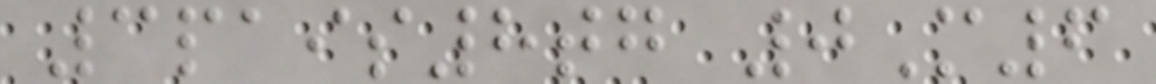3pais8tg 0M6
